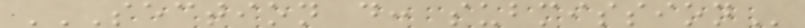SECTION D: SUBMISSION
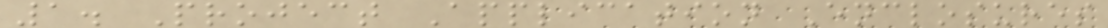1. Project Application Enclosures
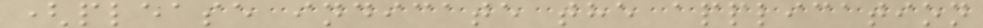(please indicate the application
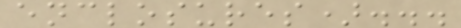enclosures)...
